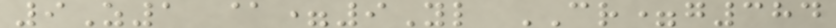9Z1 @=9Yl CR=g384
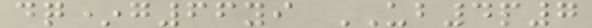dq*g66yi UB4p7
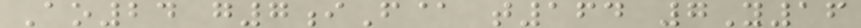Ao24 g7iF@ t164 7Y16
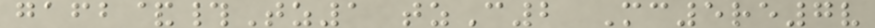gafb&#Tz1 tzC2 Mc5re7v
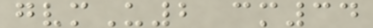gvmU2 cm34
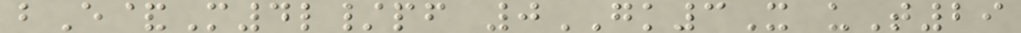bE&M4l/pf 0GK3X uT29
